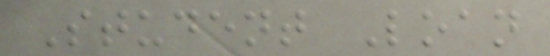Student Loan
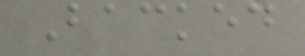Backed
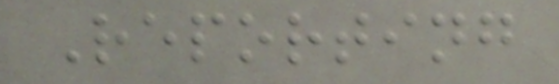Reporting
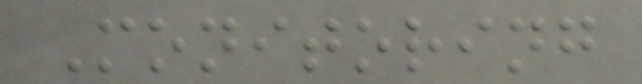Monitoring
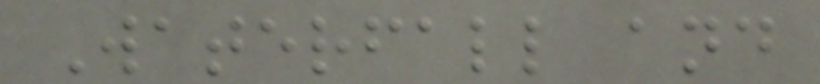Waterfall and
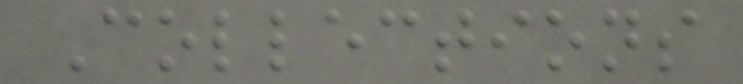Collections
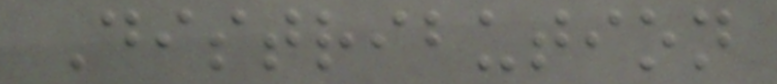Distribution
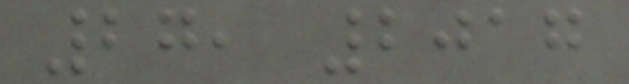27, 2017
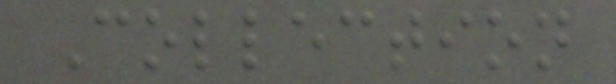Collection
